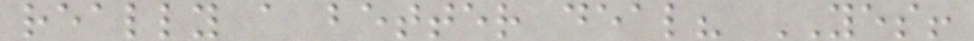really a better deal? YES!
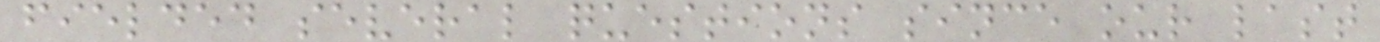fielded several questions since our last
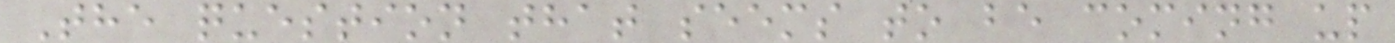The question that seems to be coming up
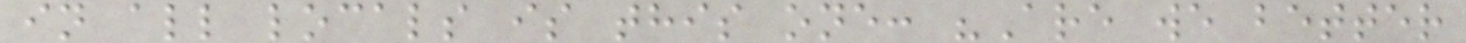in all locals is this one: "Are we better
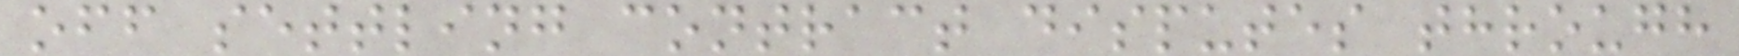off settling contract disputes through
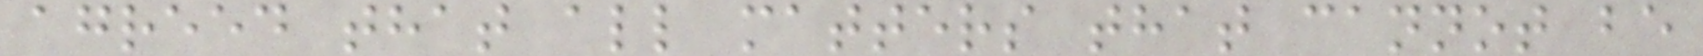agreed that all matters that cannot be
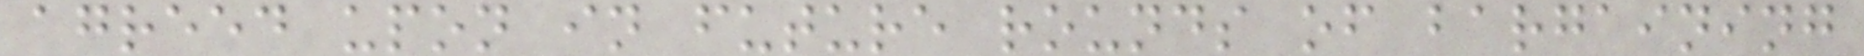agreed upon in future rounds of bargaining
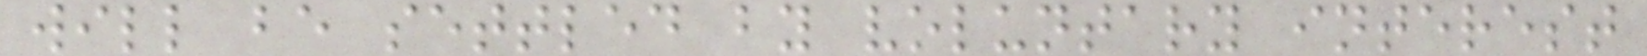will be settled by voluntary interest
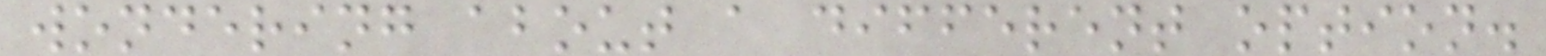wondering about a different option.
